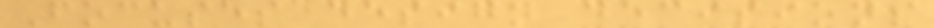Focuses design decisions
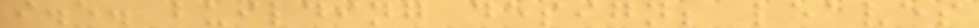i.e. building design; leaves
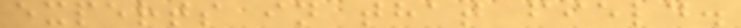experts in that field.
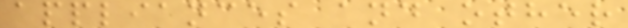appliances and other
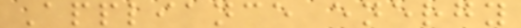Appliance energy
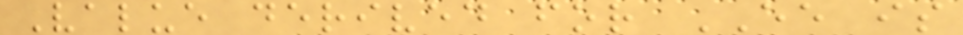Value derived for EE is
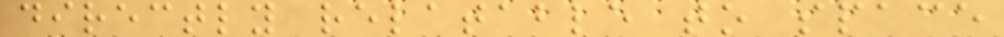directly relatable to space
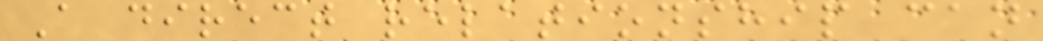A direct relationship can
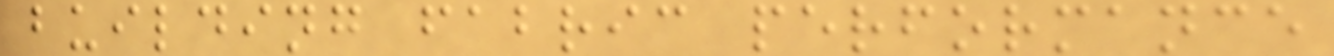building fabric performance
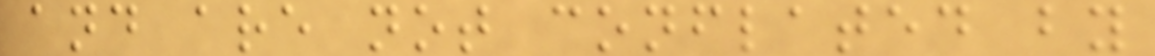and are not conflated by
